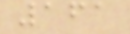161
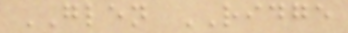GLEN RIDGE
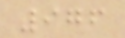976
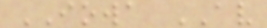IOWA AV
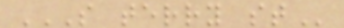S TERRY ST
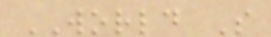WORLD S
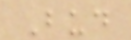Bud
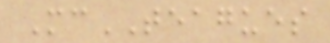McTEAGUES
